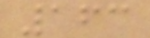163
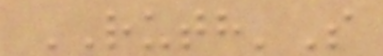RUTH'S
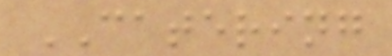CATERING
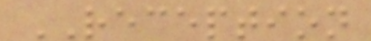RECEPTION
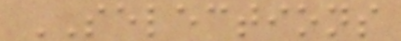SELECTIONS
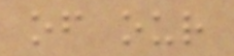of our
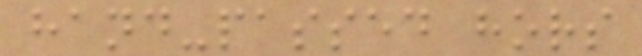hand-passed hors
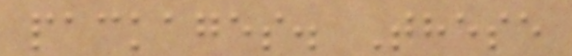packages. These
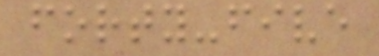forty-five
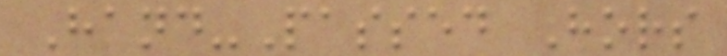Hand-Passed Hors
